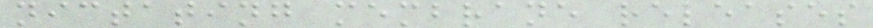nictating membrane releases
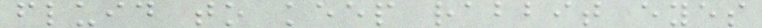fluid to keep rabbit eyes
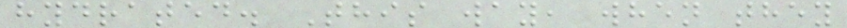hydrated. This way, when they
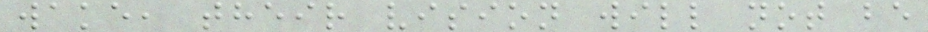wake, their vision will not be
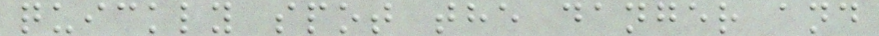quickly spot the danger and
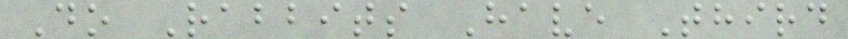Do Rabbits Have Third
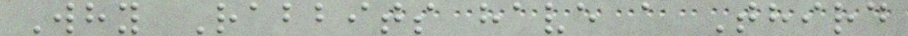Why Rabbits have a Third
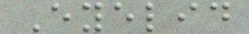Eyelid
